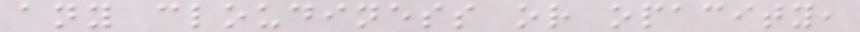any cloudiness or opacity,
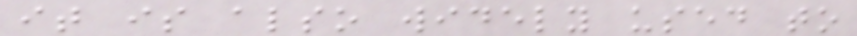it is also widely used to
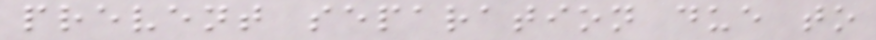prevent separation due to
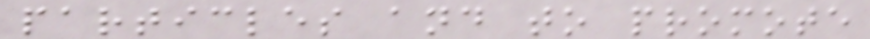particles and to promote
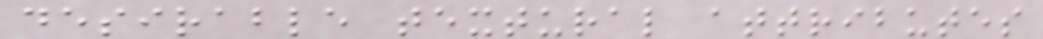desirable textural attributes
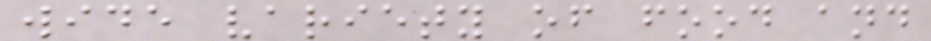wide variety of food and
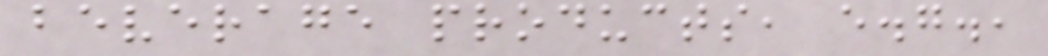beverage products, e.g.,
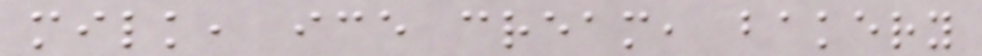milk, ice cream, bakery
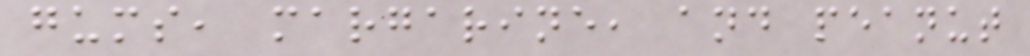gums, margarine, and peanut
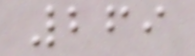269
